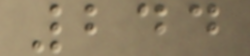244
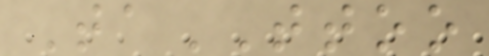TaTTOO
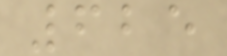625
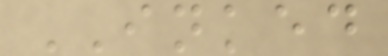INKED
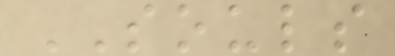SOULS
